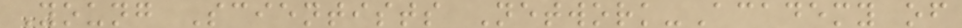Young Scientists Network-Academy of
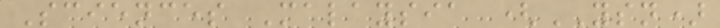Sciences Malaysia (YSN)
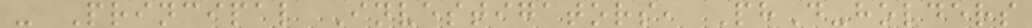- Principal Investigators, PhD-holders
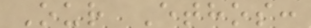Our Ethos:
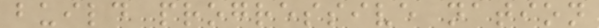build progressive nation
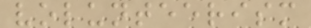volunteerism
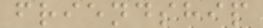friendship
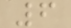6
